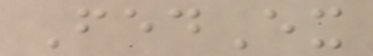FedEx
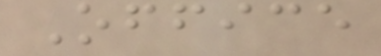Office
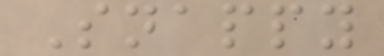Snappy
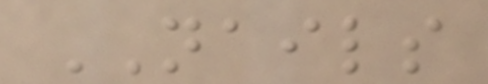NAILS
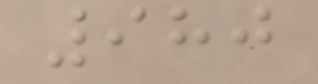980
